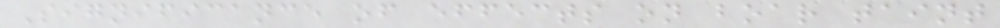Significance of effects on boar taint
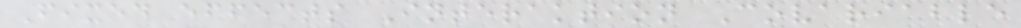Fixed effects Interaktion Covariable
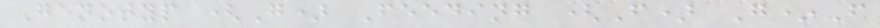Genotyp (G) Feeding (F) G*F
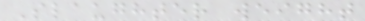Slaughter weight
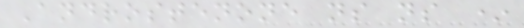Androstenone ns ns *
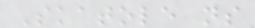Skatole ns
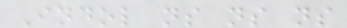Indol ns ns ns
